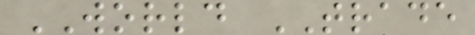WORLD TRADE
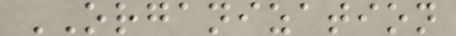ORGANIZATION
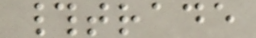#trade
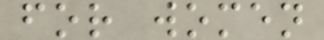for women
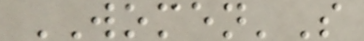WOMEN'S
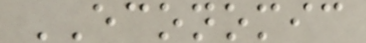ECONOMIC
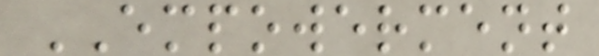EMPOWERMENT
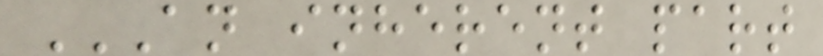AN INHERENT PART
